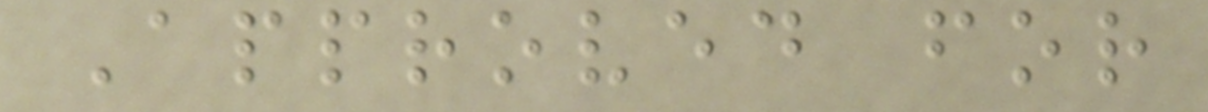Approved for
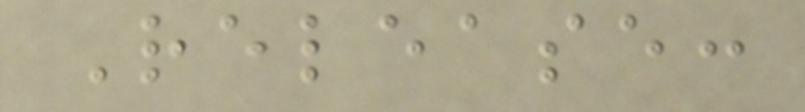Release:
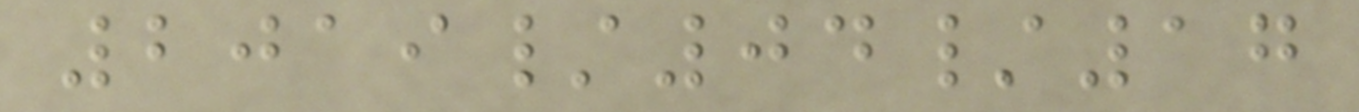2019/04/17
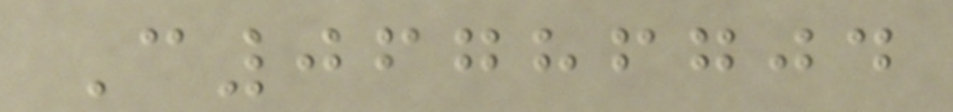C06786704
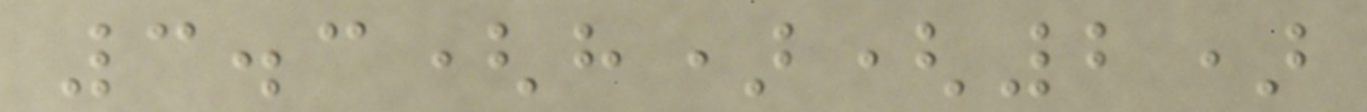3.3(h)(2)
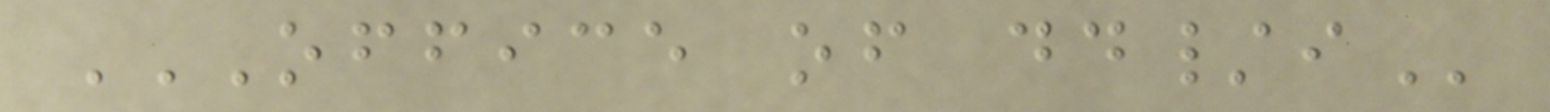OFFICE OF DD/I
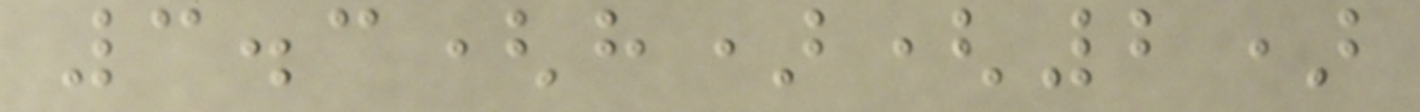3.3(h)(2)
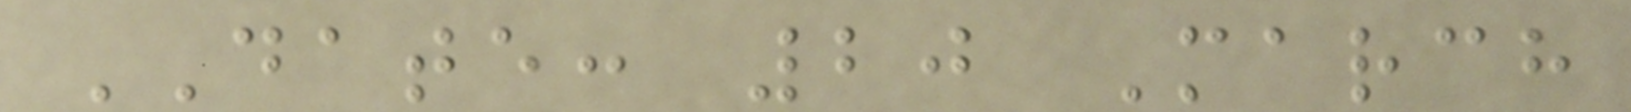DATE: 20 March
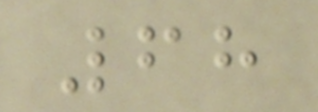68
